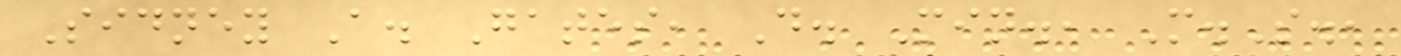Sidney A. Gates, D. Min., M.S.,
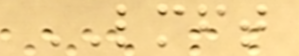LMFT
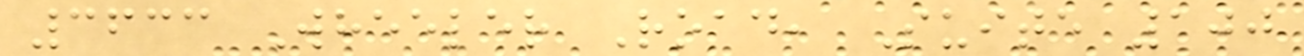3633 Wheeler Road, Suite 100
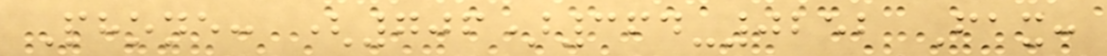Phone: (706)364-0252 Fax:
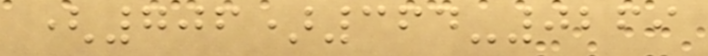(706)364-0269
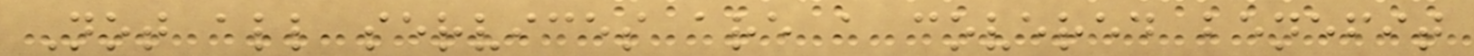Not all services are a covered benefit
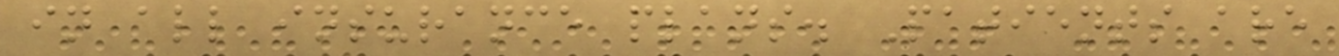in all insurance plans. Patients are
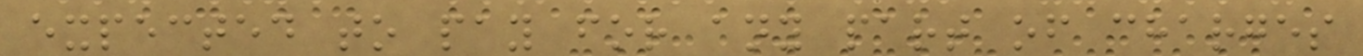expected to pay for any part of charges
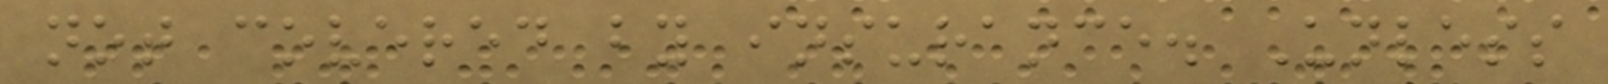not covered by insurance. Unless
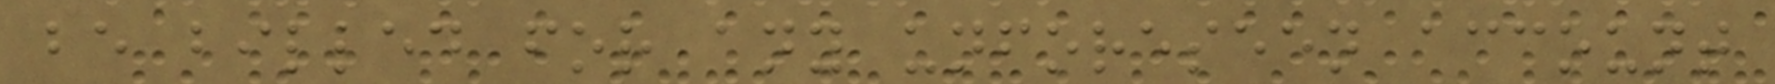be billed for any unforeseen account
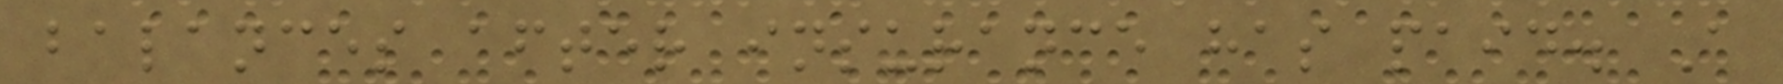balances after insurance has paid. A
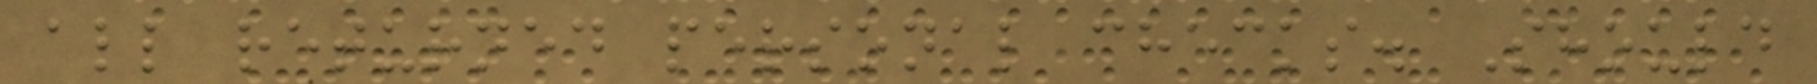all returned personal checks. Should
